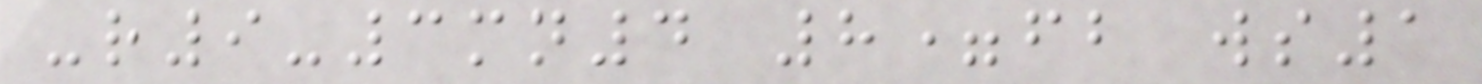-r9-3mn4 8=fb ws1
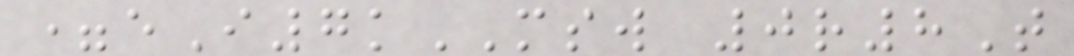=eI7kMSW 0r8T
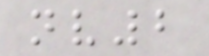nv2
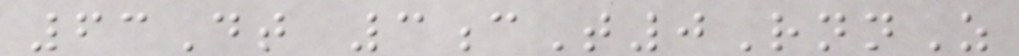63Dt 3cT0RnnZ
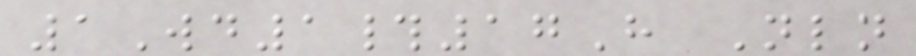1Wd1#17H Nln
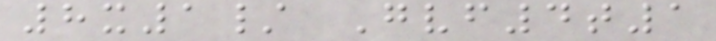8x1/ Gvf4t1
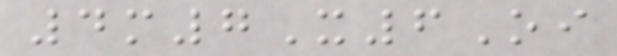4m7X6Oi
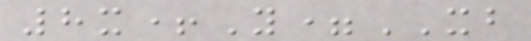8x+Y=XB
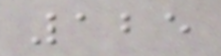125
